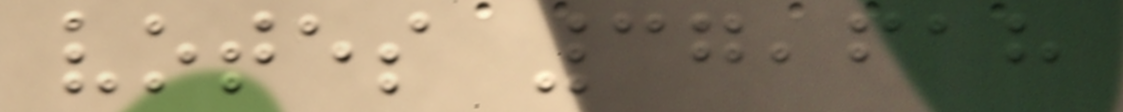votes 37,618
